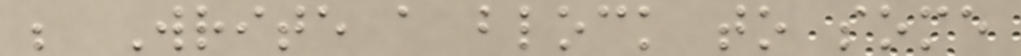; Write a block to some
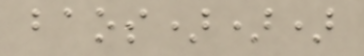baos)))
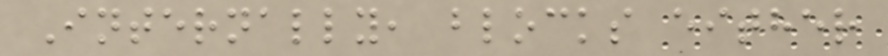Internally, blocks either
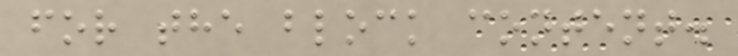for the block content.
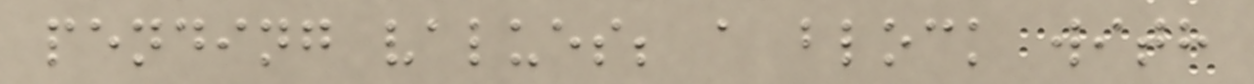pending values; a block with
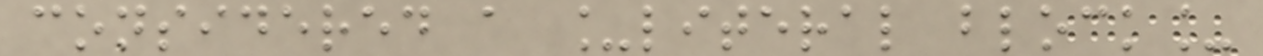considered a _literal block_
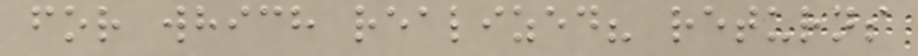for which realized? returns
